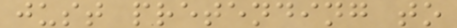just pretending to
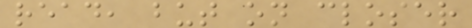read, but on closer
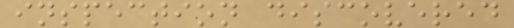inspection discovered
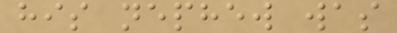his nephew was
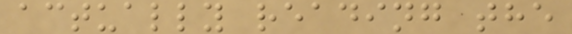actually reading the
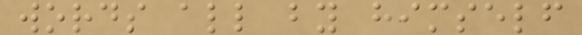words all by himself
